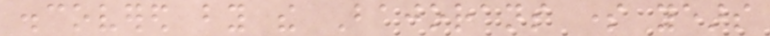discovered by the Bajorans some years
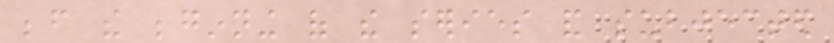before the beginning of the series and subjected
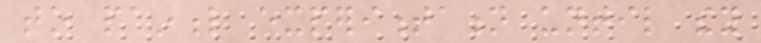to painful experimentation until they
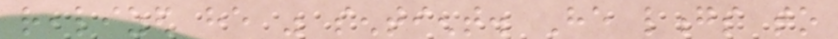realized he was sentient. He longs to
